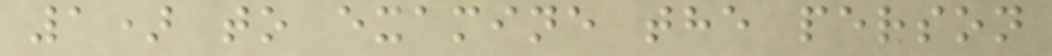1) to examine the person
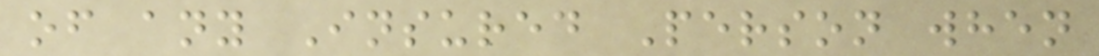of any Insured Person when
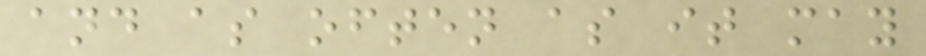and as often as it may
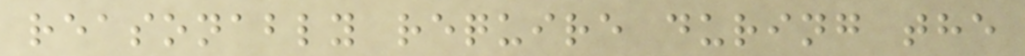reasonably require during the
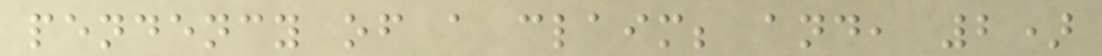pendency of a claim; and, 2)
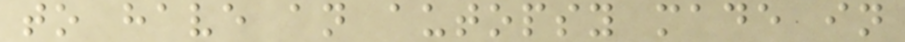to have an autopsy made in
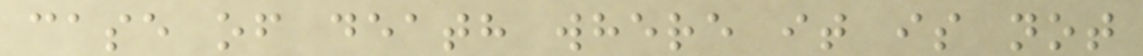case of death where it is not
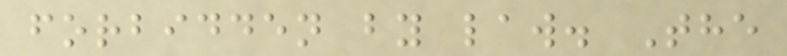forbidden by law. The
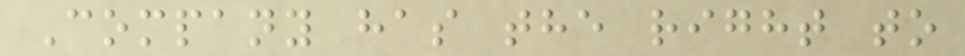Company has the right to
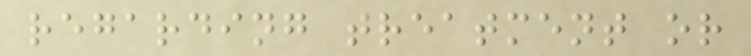regarding treatment or
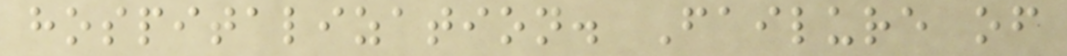hospitalization. Failure of
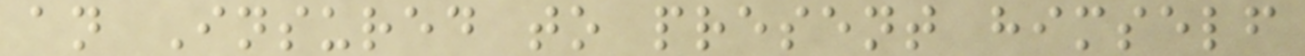an Insured to present himself
